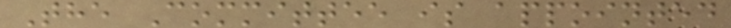The Committee is appointed
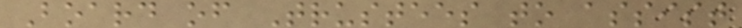Board of Trustees to assist
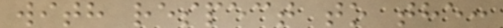with respect to the:
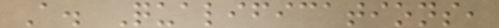A. Qualifications,
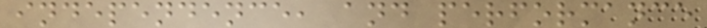independence, and performance
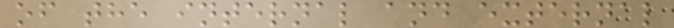of the internal and external
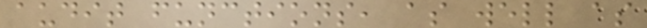audit functions, as well as
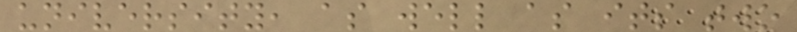university, as well as its two
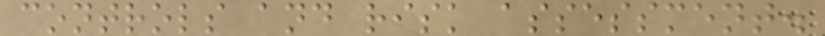controls and risk assessment.
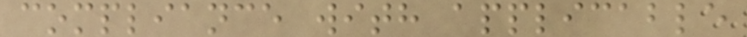compliance with applicable
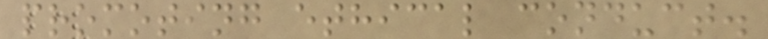promoting ethical conduct.
